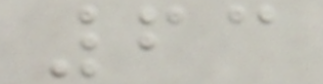63
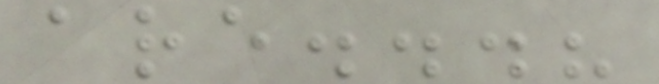are...?
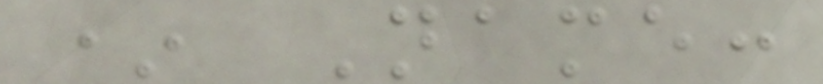* Name:
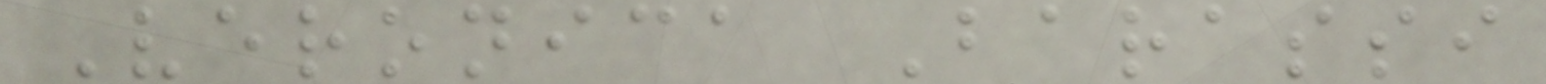Veronica Barassi
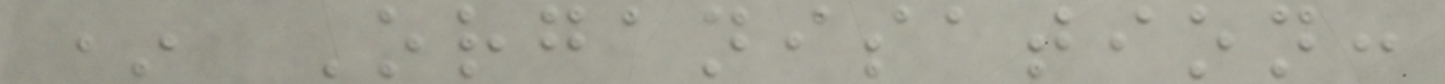* Organisation:
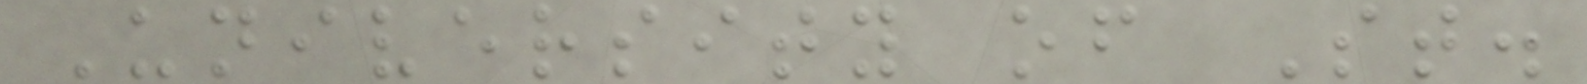University of St.
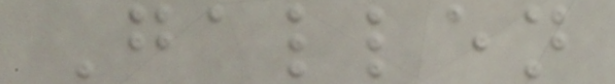Gallen
